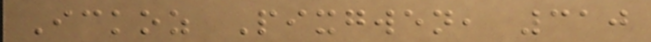Ickoz Pixgwen, 310
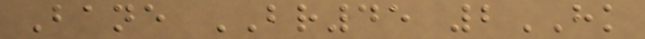Bane BR45 2HK
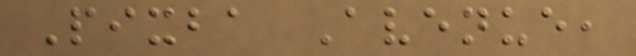Pixba Avenue,
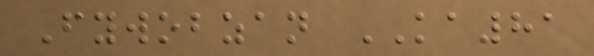Fywobzan KA81
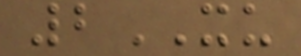2XU
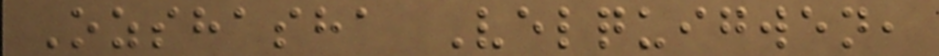Ozshasha Velquigwen,
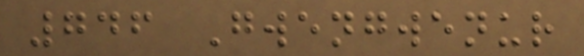746 Gwengwenur
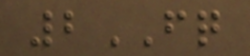2FQ
